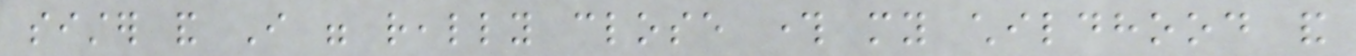sister and I were really close through my childhood and
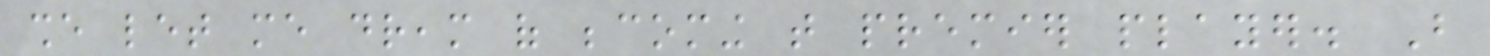she let me dream of becoming that premier player. But
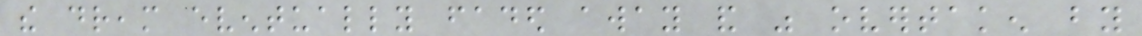the dream eventually faded away and was overtaken by
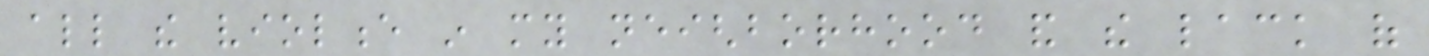all the violence in my neighborhood and the lack of
